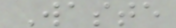Waste
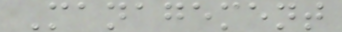Management
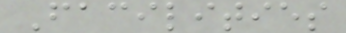Facilities
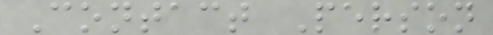Contact Person
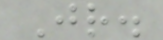Jr.
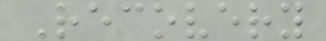Recovery
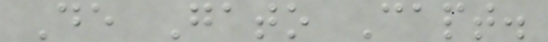De Gato Capt.
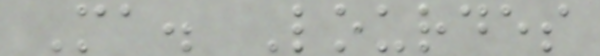Ma. Lourdes
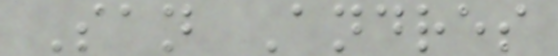San Andres
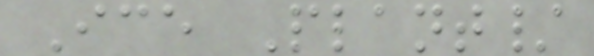Ice Plant/
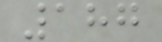187
